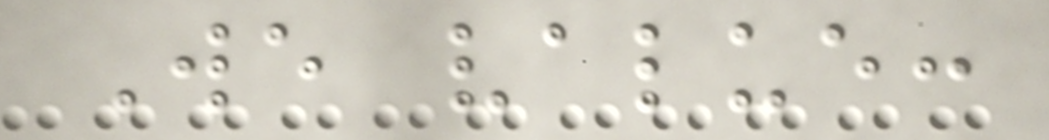We value:
